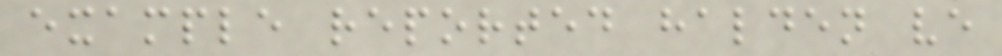example reported halden ve
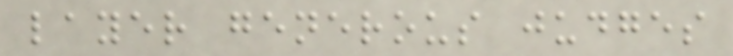layer generous judges
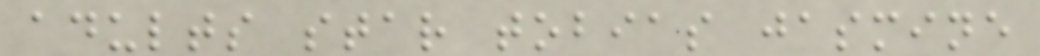adults star tobias jasmine
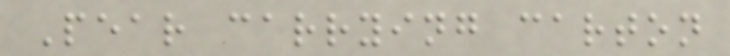Pear carrying carton
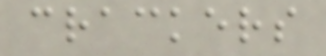crackers
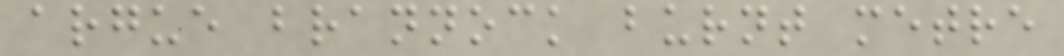argue brannock burnt metre
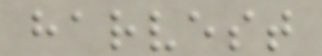harvest
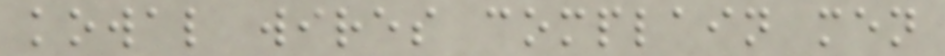kowal wires complain men
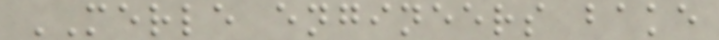MERLE engineers bake
